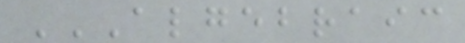ALGEBRAIC
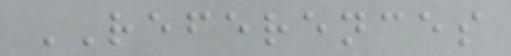REFERENCES
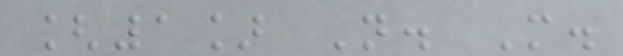[1] N. M.
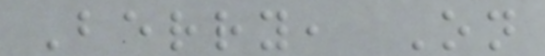Berry, On
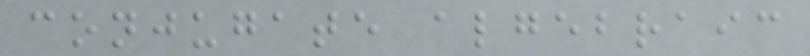conjugate algebraic
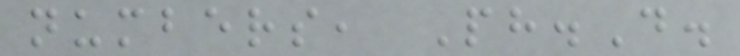numbers, Ph.D.
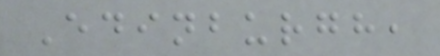Edinburgh,
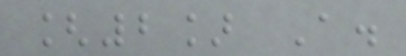[2] A.
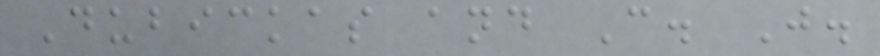Dubickas and C. J.
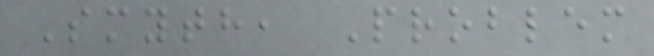Smyth, Problem
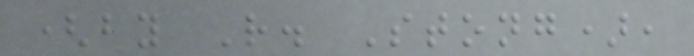(by R. Stong),
